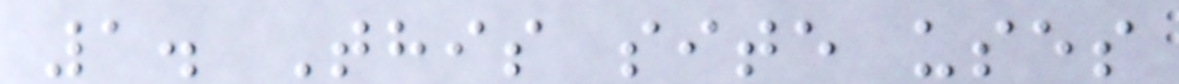1. This site uses
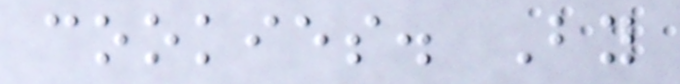cookies. By
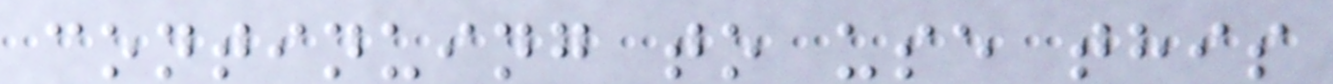continuing to use this
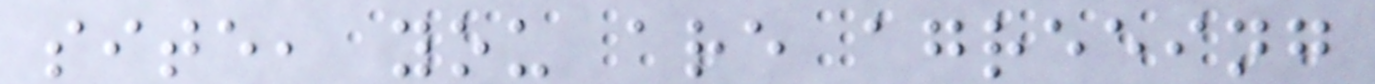site, you are agreeing
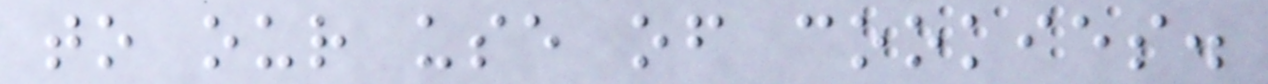to our use of cookies.
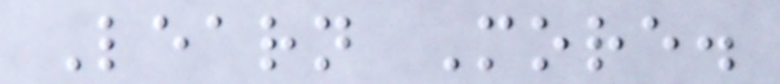Learn More.
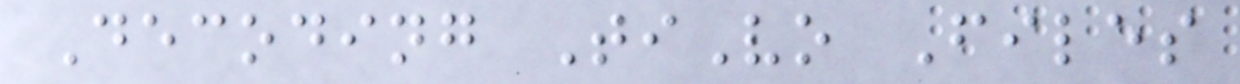Decoding TiVo Files
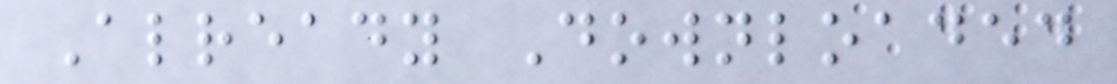Already Downloaded
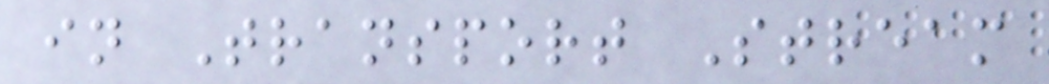in Transport Stream
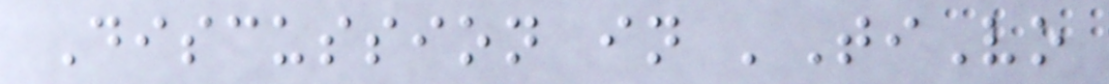Discussion in 'TiVo
